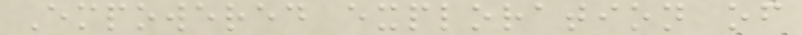Empowered exploration of
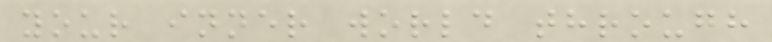your inner world through
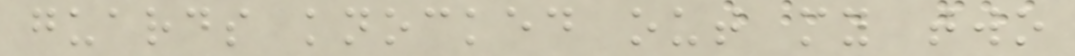guards knocked out my two
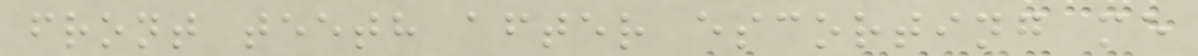front teeth after escorting me
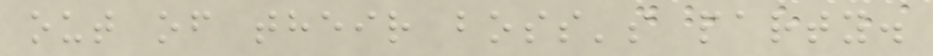out of their boss's party.
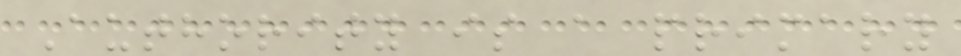Authority is a primary
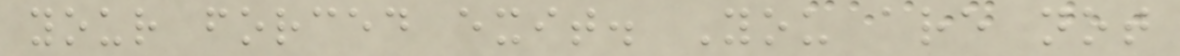your forced exit. You are not
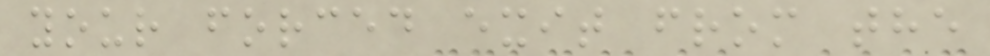your forced exit from the
